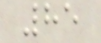85
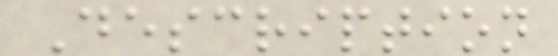Description
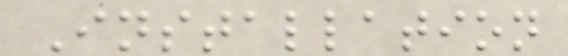Installation
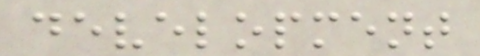development
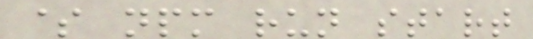$ npm run start
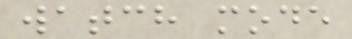watch mode
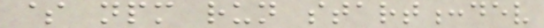$ npm run start:dev
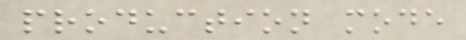production mode
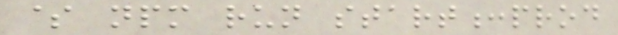$ npm run start:prod
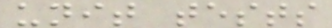unit tests
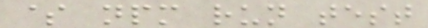$ npm run test
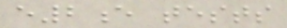e2e tests
